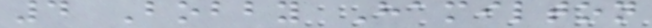4 Bobby Hamilton
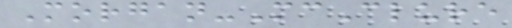Morgan-McClure
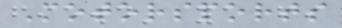Motorsports
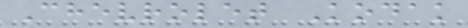Chevrolet Kodak
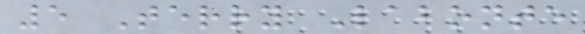5 Terry Labonte
